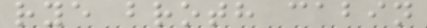rye broth cabin
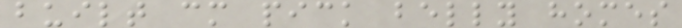built cm pick belly homes
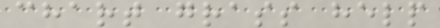chart grass help
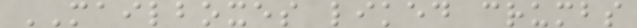MAILBOXES liked crumbs
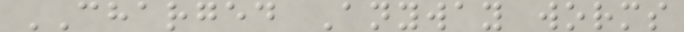CHARGED Anyway worms
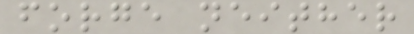forge neither
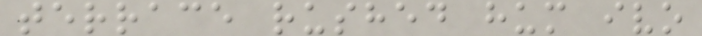terrace rushed hum ivo
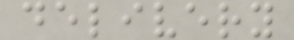delivery
